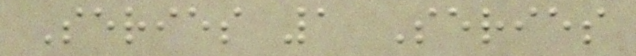Series 1 Series
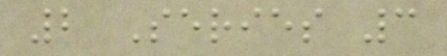2 Series 3
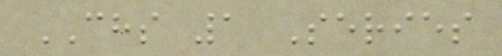CHS 1 Series
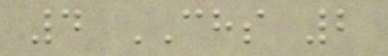4 CHS 2
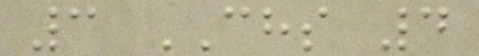3 CHS 4
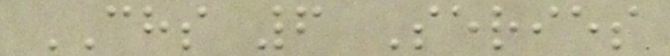CHS 6 Series
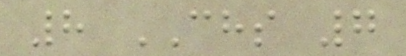8 CHS 7
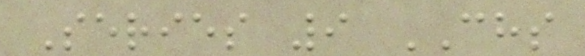Series 9 CHS
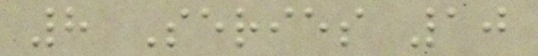8 Series 10
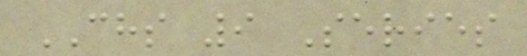CHS 9 Series
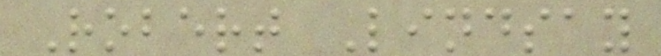Robert Lindsay
